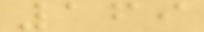169
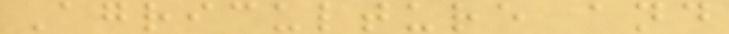Agriculture and
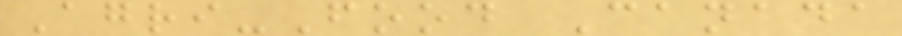Agri-Food Canada
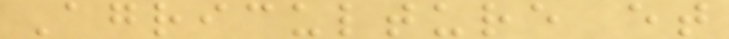Agriculture et
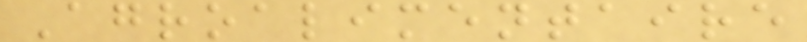Agroalimentaire
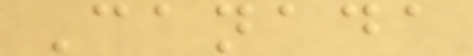Canada
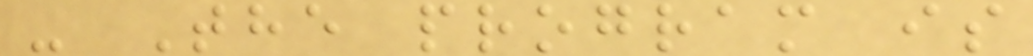- The program is
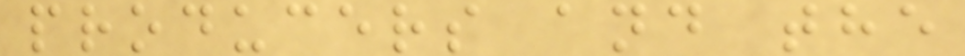producers and the
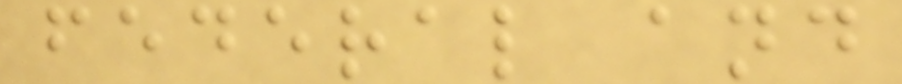federal and
